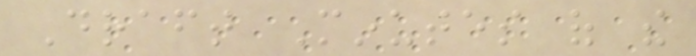Draft Minutes of the
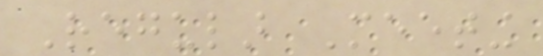Regular Meeting
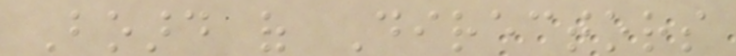Board of Directors
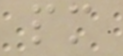pm
